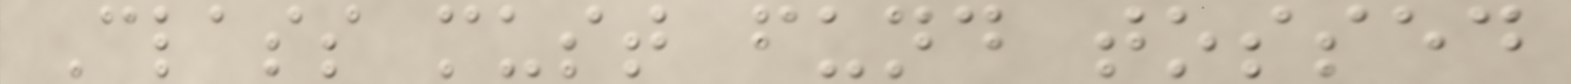Class must fund tossed
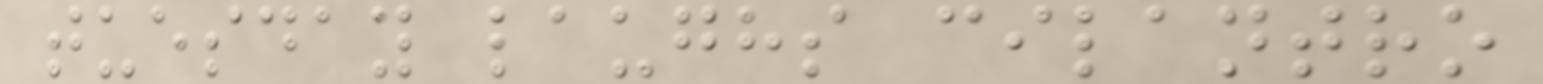tuesday laughs cilantro
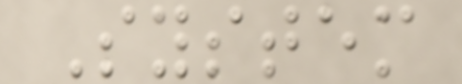System
